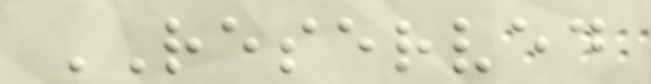RESERVED
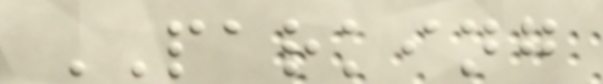PARKING
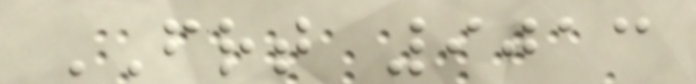FRT 9013
